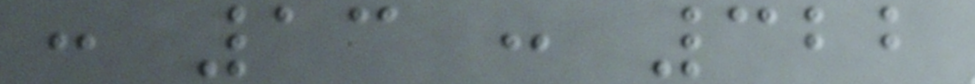: 13 : 322
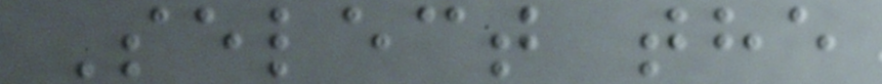Select the
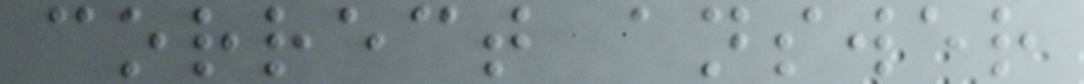correct answer
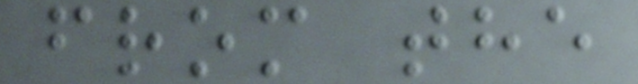from the
